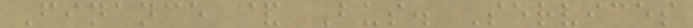Finance & Bus. Services
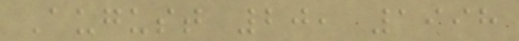August 20, 1998
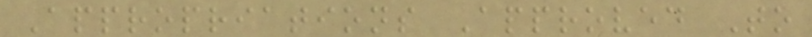Appropriations Approved To
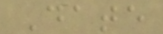Date
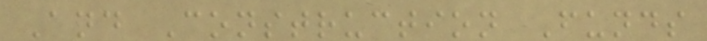And Construction Funds
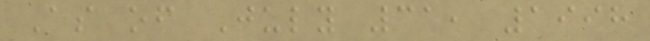As of July 31, 1998
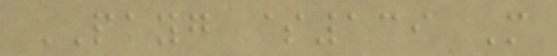PAYG $139 M
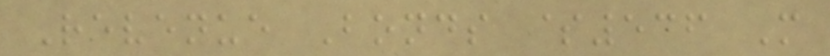Revenue Bonds $536 M
